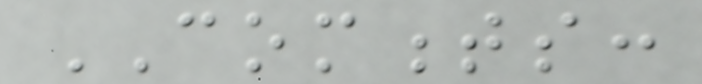COMMENTS:
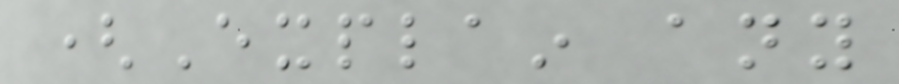(Explain any
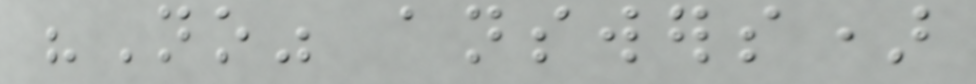"No" answers)
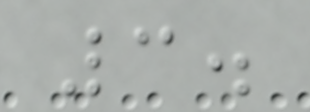3.
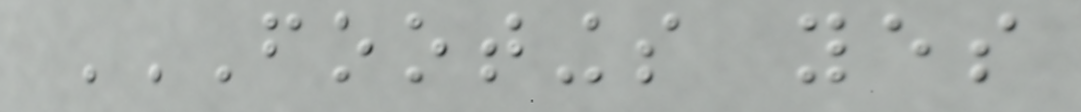FOOTINGS YES
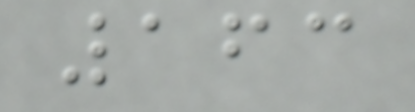163
